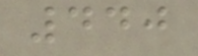440
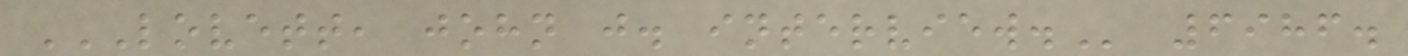LOVETT, JOHN J. INTERVIEW. 6986.
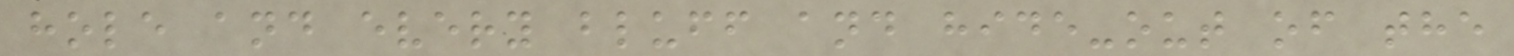hole and every bluff and hide-out of the
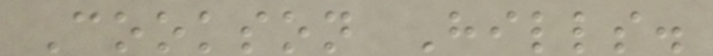Cookson Hills.
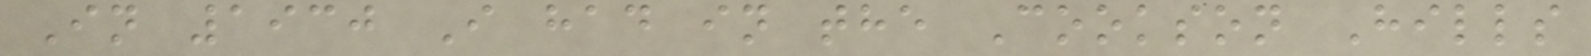In 1930 I had in the Cookson Hills
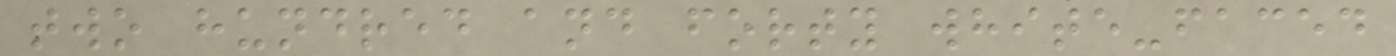two hundred and forty white-faced
